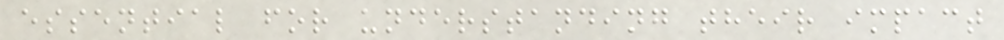essential for understanding their impact
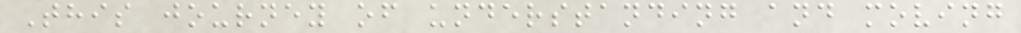This journey of understanding and moving
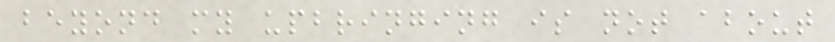beyond my upbringing is not about
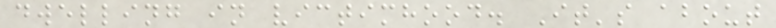dwelling in victimhood. It's about
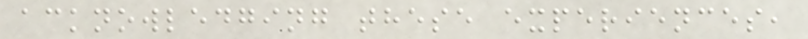acknowledging these experiences,
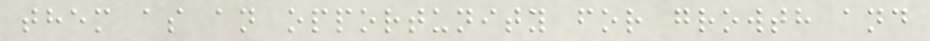them as an opportunity for growth and
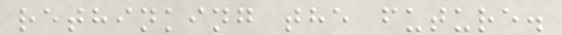rethinking the future.
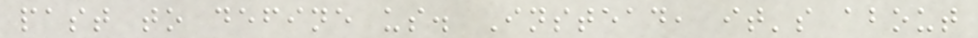past to define us. Instead, it's about
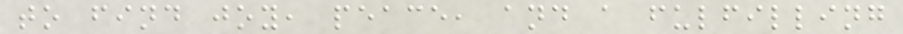to find joy, peace, and a fulfilling
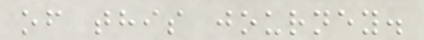of this journey.
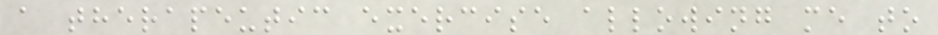a therapeutic exercise allowing me to
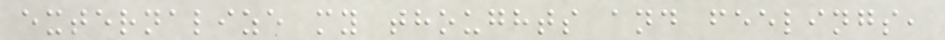externalize my thoughts and feelings,
